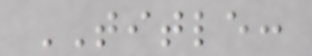TITLE:
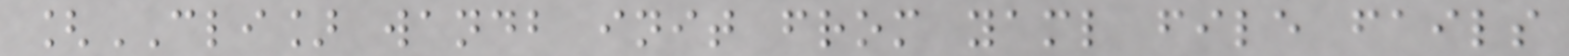[CLI] wandb init from yaml file fails
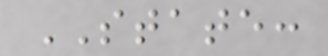STATE:
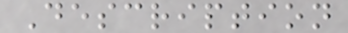Description
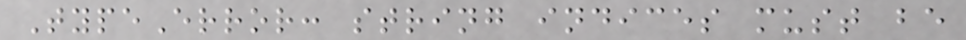TypeError: string indices must be
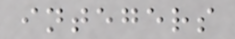integers
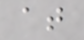at
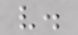v.
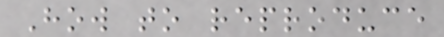How to reproduce
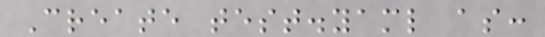Create test.yaml as:
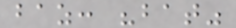baz: "bat"
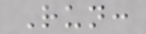Run:
